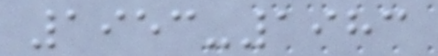1953-1983
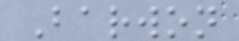Barwon
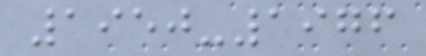1950-1976
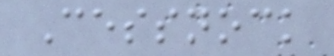Cessnock
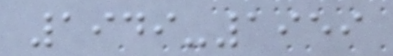1949-1959
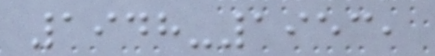1948-1953,
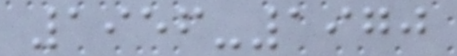1956-1970
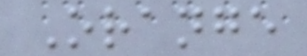Orange
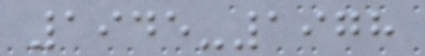1945-1978
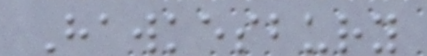Hawkesbury
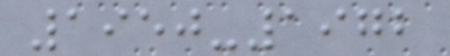1950-1972
